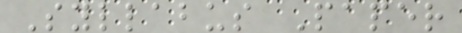Syllabus Paper
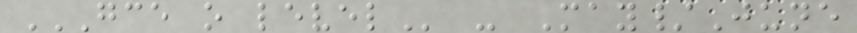GCE O LEVEL - May/June
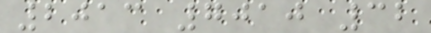2013 7010 32
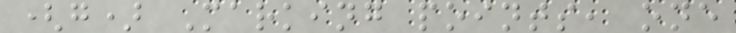(g) Marking points, one
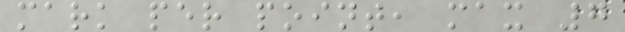mark per point, max 7
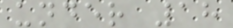under 18
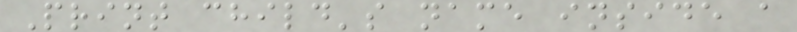Print child's name inside a
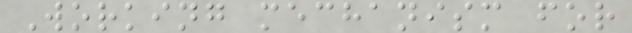Working mechanism for
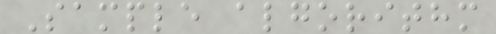Sample algorithm
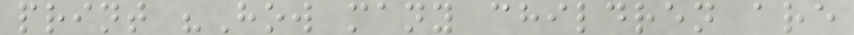print "How many children are
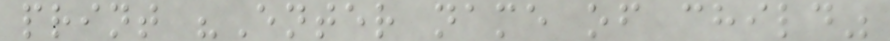print "Enter name of child"
